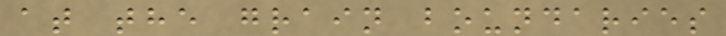at the grain boundaries
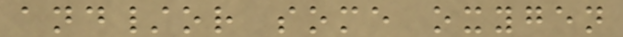and/or some oxygen
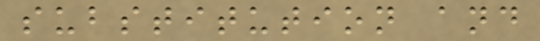substitution and
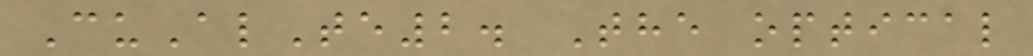CuAlTe2. The optical
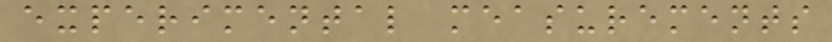experimental measurements
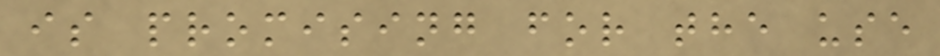is promising for the use
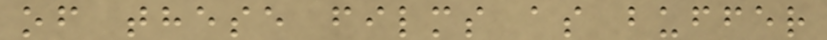of these films as buffer
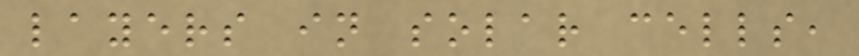layers in solar cells,
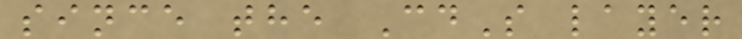since the CdS layer
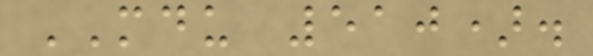MDU 510).
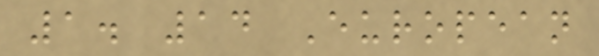1. 14 European
